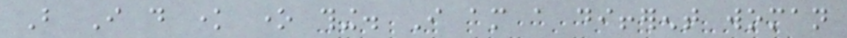But I do know one thing. I am a different woman
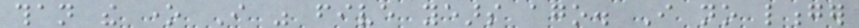than the one I was five years ago. I no longer
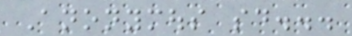Anonymous said...
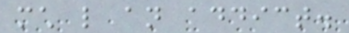much like an addict.
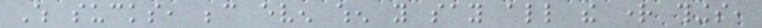Which sucks, because even when you say all the right things,
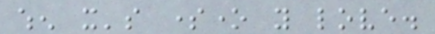when it's someone you love.
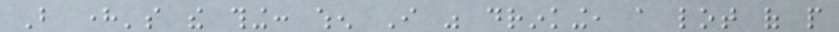But here's the thing: when I was drinking, a lot of people
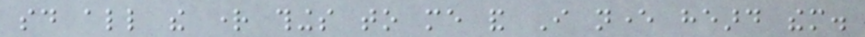said all the right things to me and I never heard them.
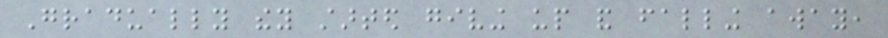Gradually they started giving up and falling away,
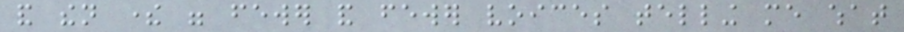and then there were fewer and fewer voices telling me what
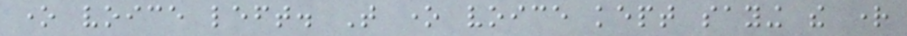one voice left. That one voice kept saying the right
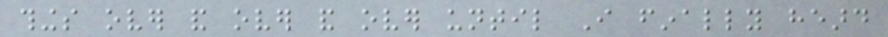things over and over and over until I finally heard
